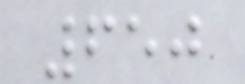650
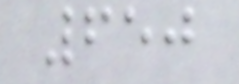650
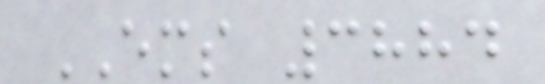EMS 3884
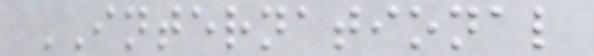INTERNATIONAL
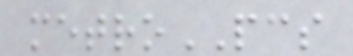metroPCS
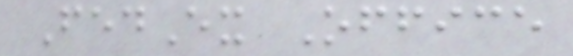FedEx Office
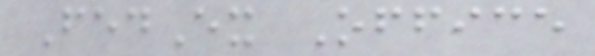FedEx Office
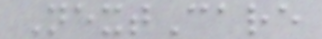NextCare
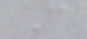C
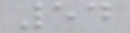54
